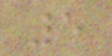5
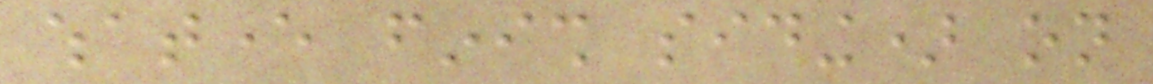whatever finish siding) on
